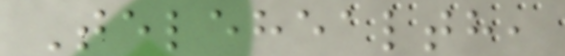Telehealth,
